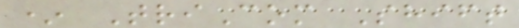* TriCom Shift
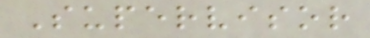Supervisor
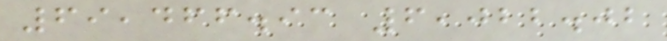69,466.93 6,022.02
